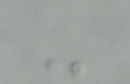-
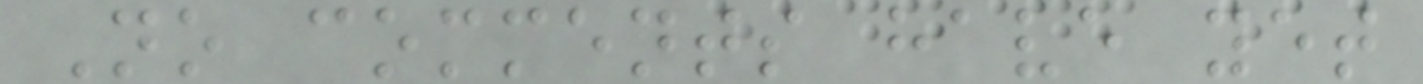No comments have yet
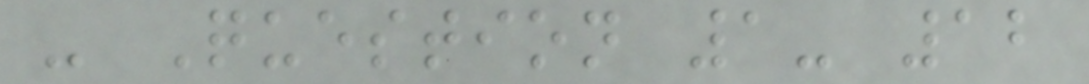- Question 1- 12
